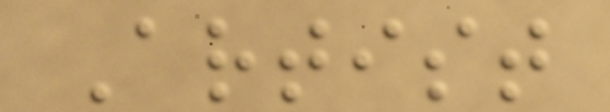Artist
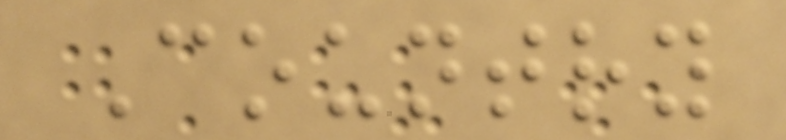Country
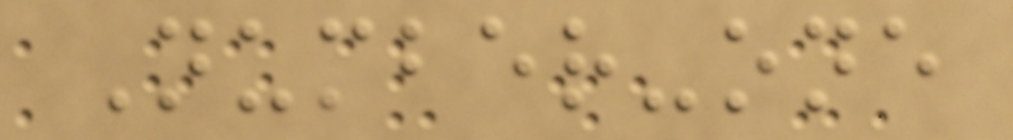Number-one
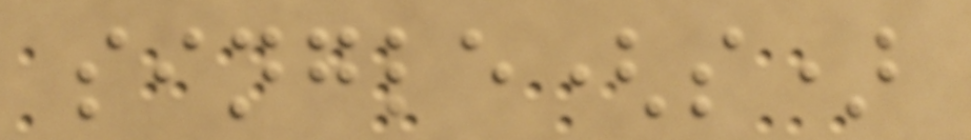single(s)
